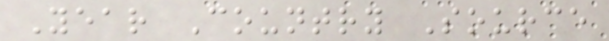Year Country Source
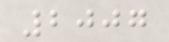2007
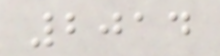2014
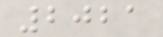2021
